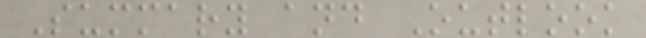Summary and Outlook
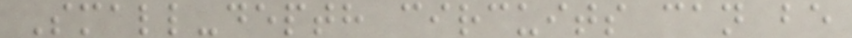Small-depth circuits can be
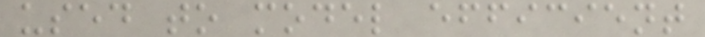used to model efficient
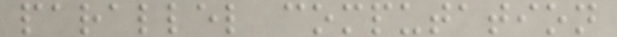parallel computation
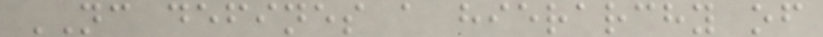NC defines a hierarchy of
